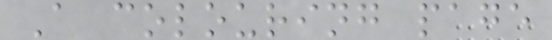A colouring page
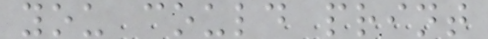you could print
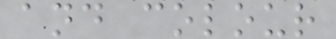and colour
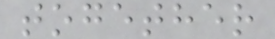together
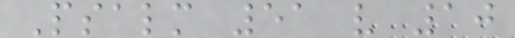Psalm 51 v 10
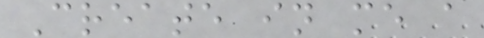Create in me a
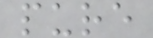pure
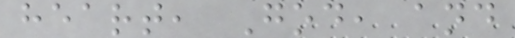heart, God, and
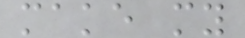make my
